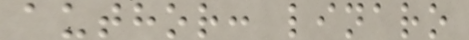author: linaro
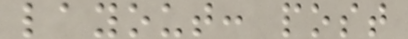layout: post
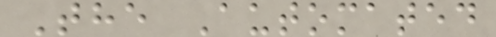The Automated
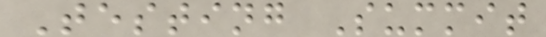Testing Summit
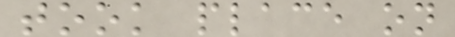took place on
